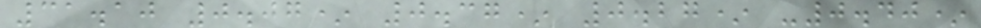31.10 0.07* 0.37* 0.27* -0.40*
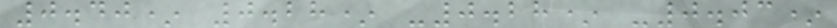0.40* 0.28* -0.28* -0.03*
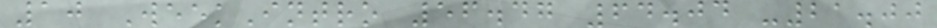10 WeekIntro 56.47 64.04 -21.00
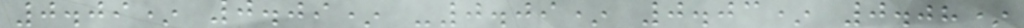0.09* 0.09* -0.09* 0.03* 0.08*
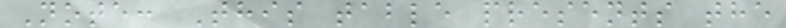Note: This table presents the
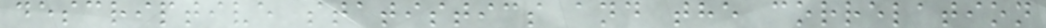descriptive statistics and the correlation
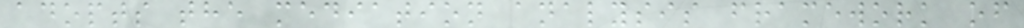adopts the mediation analysis framework of
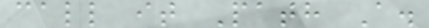call it Path A.
